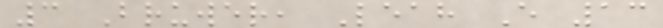3 Bruwer, Leah E 13
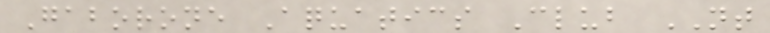Gaborone Aquatics Club NT
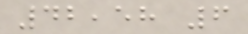42,58 6
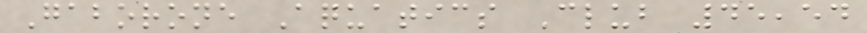Gaborone Aquatics Club 45,54
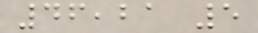46,21 5
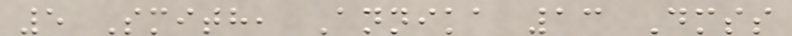5 Smith, Annika 13 Dmss
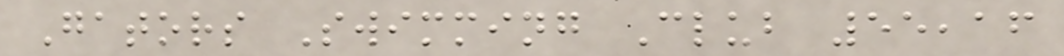Gators Swimming Club 55,16
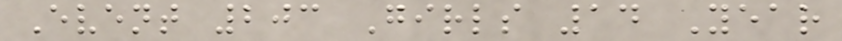Event 203 Girls 14 Year
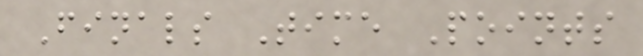Finals Time Points
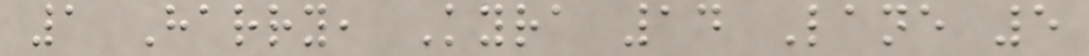1 Harry, Kyra 14 Lane 5
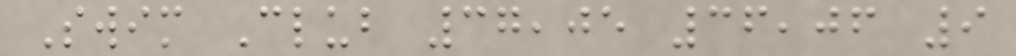Swim Club 37,05 36,06 9
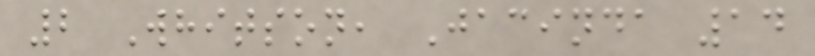2 Whitson, Jacinda 14
